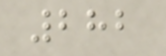282
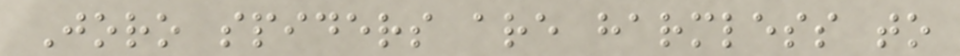Joro spiders are harmless to
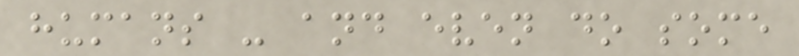humans - and even do some
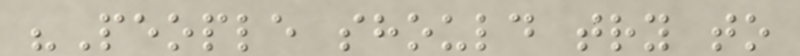"People should try to
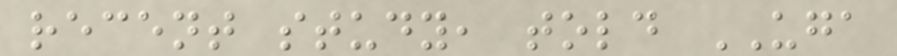recent study, told UGA
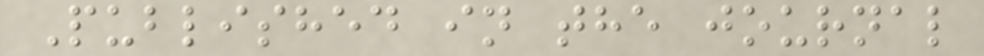Published in the journal
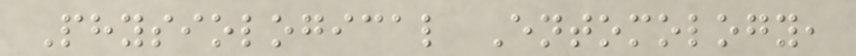Physiological Entomology,
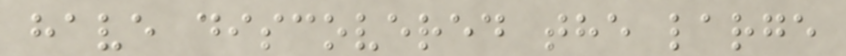have discovered the large
